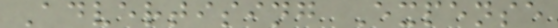Advertising Expense
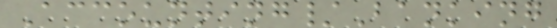Accounting/Banking
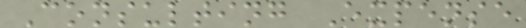Consulting Expense
